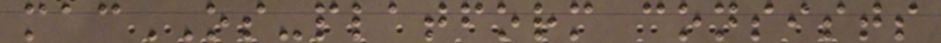macOS-platform consists
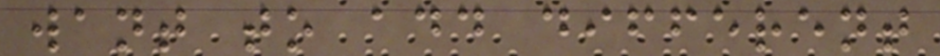want to add different
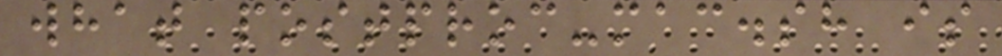what postproc-mac.sh is
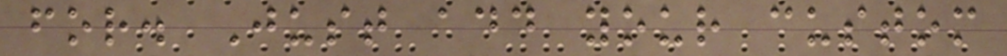for. Just add your custom
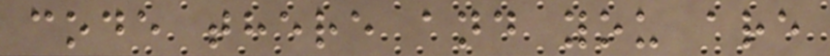code there and you are
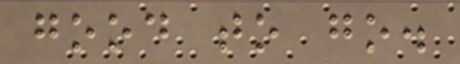good to go.
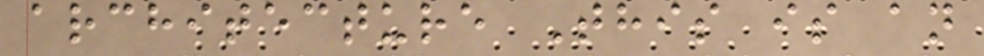architecture This is an
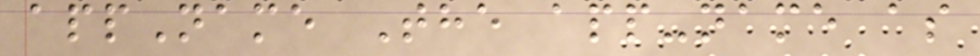appName The app-name as
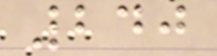240
